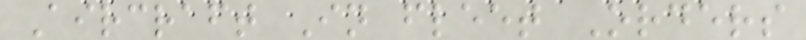Aircraft In fleet Orders
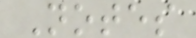Notes
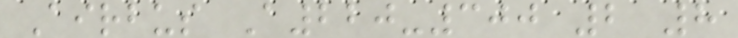Airbus A220-300 2 8
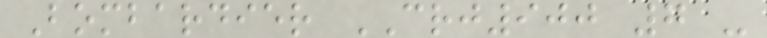Bombardier CRJ900 7 -
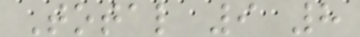Total 9 8
